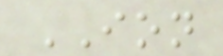ION
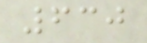630
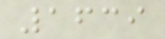1639
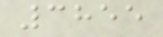3855
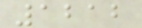1212
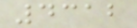4312
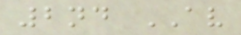2nd AV
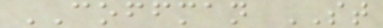COFFMAN ST
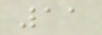11
